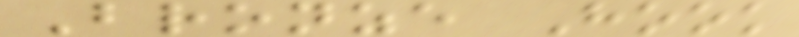Bronze Hook
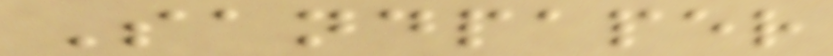Sandpaper
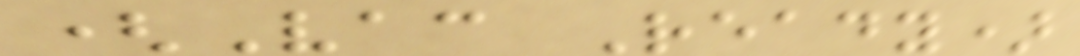(Vac Ready)
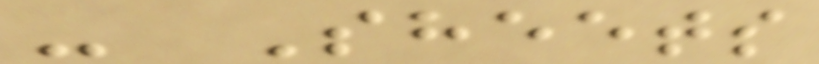- Sheets
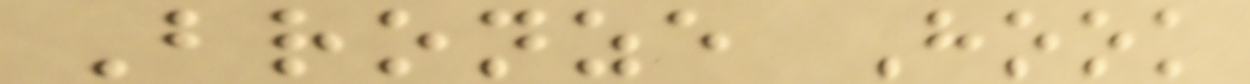Bronze Hook
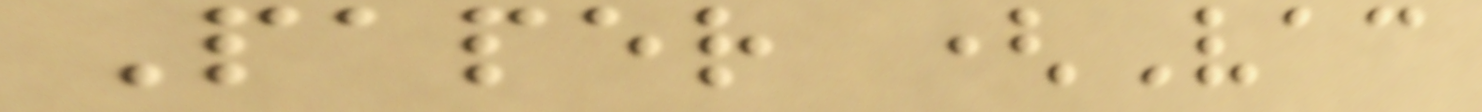Paper (Vac
